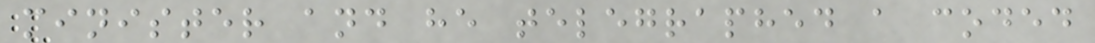minister and he telegraphed a coded
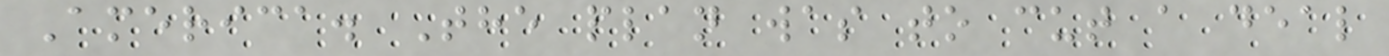America. The plan was to cut a deal
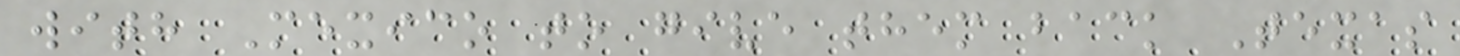with Mexico to give them back Texas
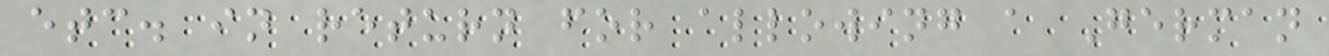etc. in return for allowing a German
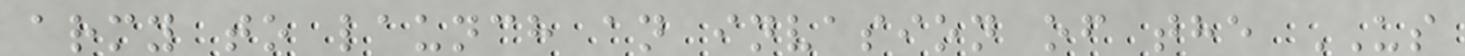army to launch an invasion of the US
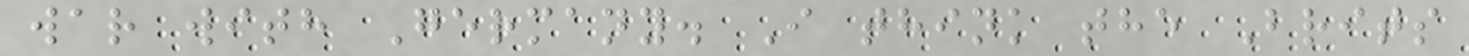war with Germany. I think the Brits
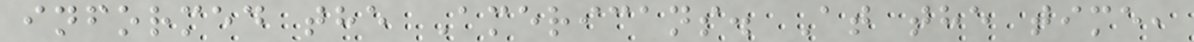informed the Americans. At the time,
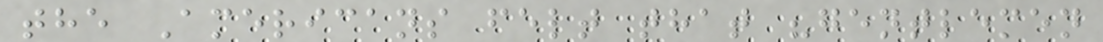the Americans felt that "gentlemen
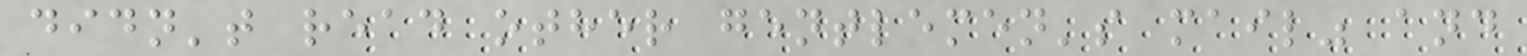didn't read other gentlemen's mail" and
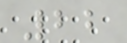22
